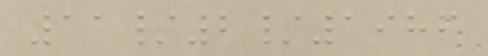11/2/1986
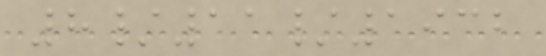8/11/1932
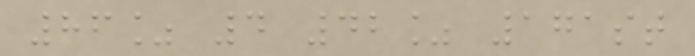86% 4 42% 171st
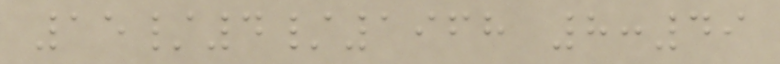15/4/1968 8:49
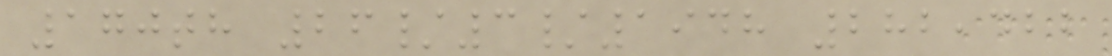170th 26/3/1948 282,422
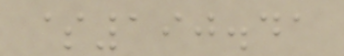$190.41
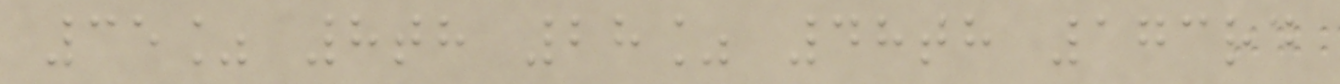35% 8th 28% 48th 173rd
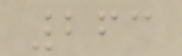263
